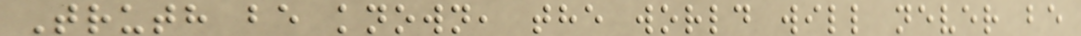Truth be known, the world will never be
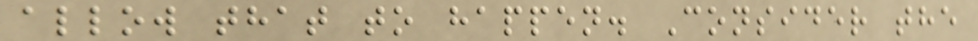allow that to happen. Consider the
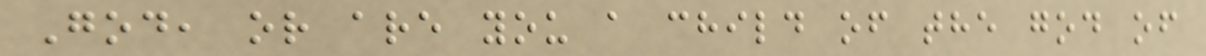God, or are you a child of the god of
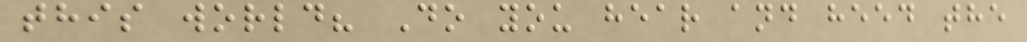this world? Do you hear and heed the
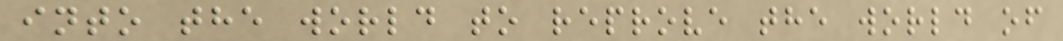into the world to reprove the world of
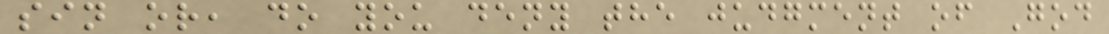sin or, do you deny the judgment of God
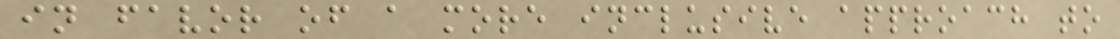in favor of a more inclusive approach to
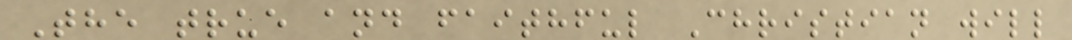The true and faithful Christian will
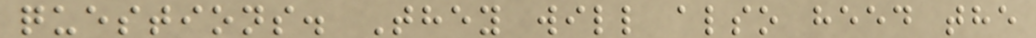questions. They will also heed the
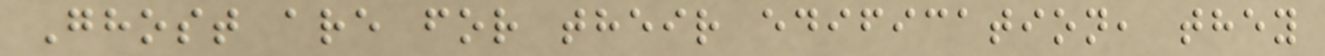Ghost are for their edification, they
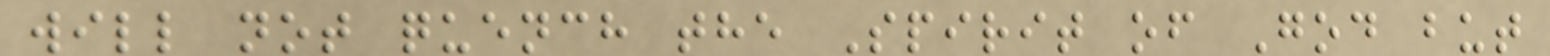will not quench the Spirit of God but
